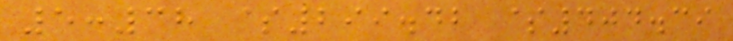5:38 $299.42 $404.39
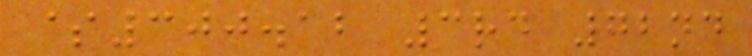$300.12 3rd 72nd
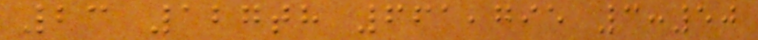23 127th 661,795 3:50
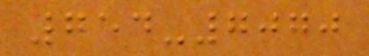754-7070
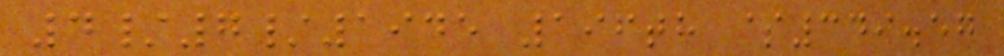4/7/1945 196th $349.57
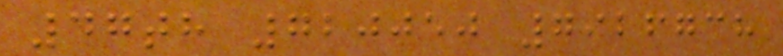47th 720050 7926738
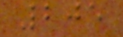205
